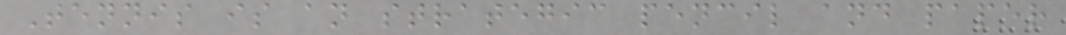Tennis is an strategic pencil and paper
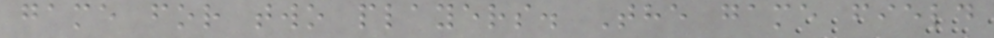game for two players. The game field
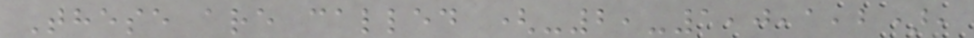These are called (-2,-1,0,1,2),
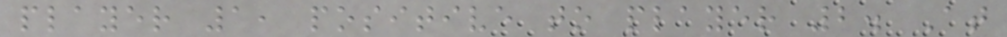player 1, positive to player 2. At
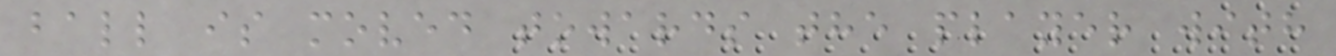ball is moved towards the player with
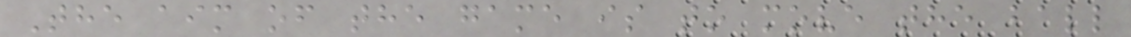The aim of the game is to move the ball
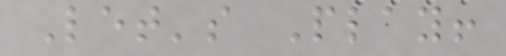Let's Play!
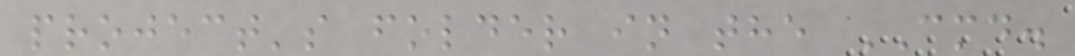project's folder in the CMD.
